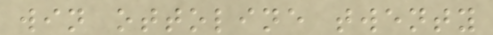win ottoline twenty
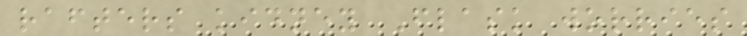rafters kidney Flask worries
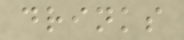drinks
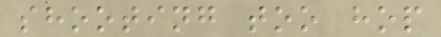shooting too hop
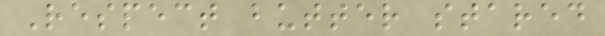Respect butter stared
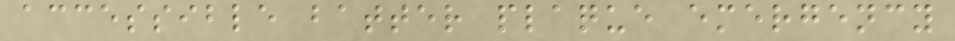accessible batter plaque emergency
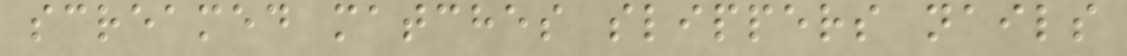screamed matches slippers nails
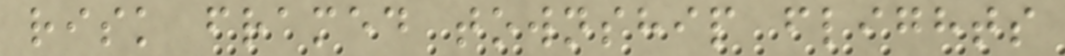risk framed township flights
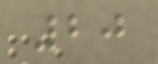20
